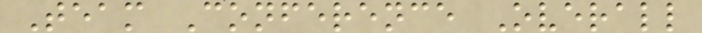Team Conference Overall
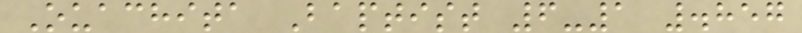Ouachita Baptist 6-1 .857
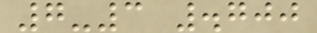7-3 .700
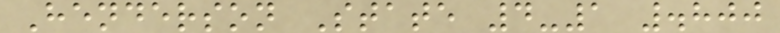Henderson State 4-1 .800
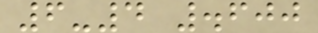6-4 .600
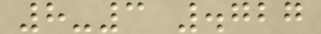8-3 .727
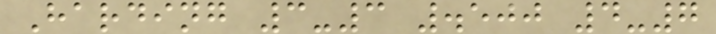Harding 3-3 .500 4-7
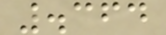.364
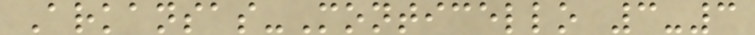Arkansas-Monticello 3-3
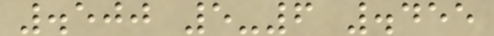.500 5-6 .455
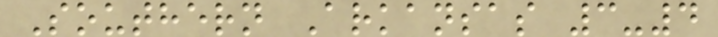Southern Arkansas 3-4
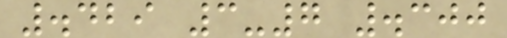.429 3-7 .300
